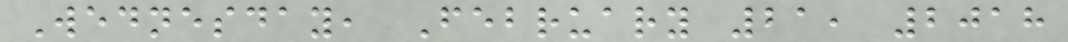Wednesday, February 21, 2018
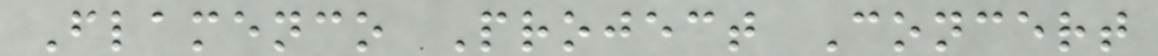Flamenco Project Concert
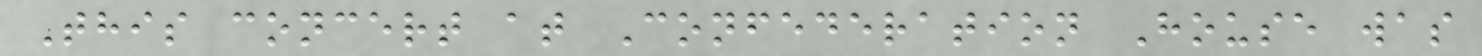This concert at Confederation House was
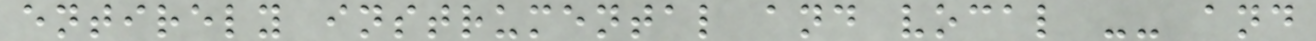entirely instrumental and vocal -- and
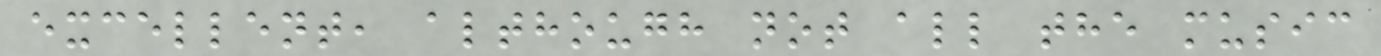excellent, although not all the music
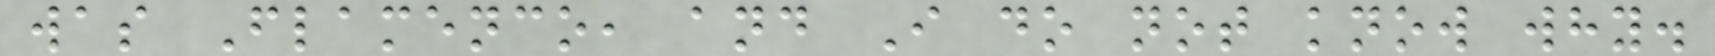was Flamenco, and I do not know why.
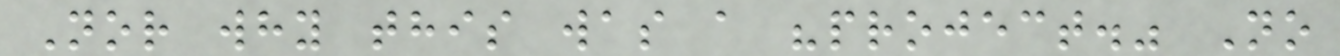Nor why this was a "project." No
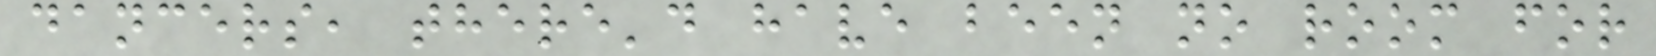dancers, there'd have been no room for
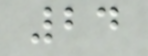24
